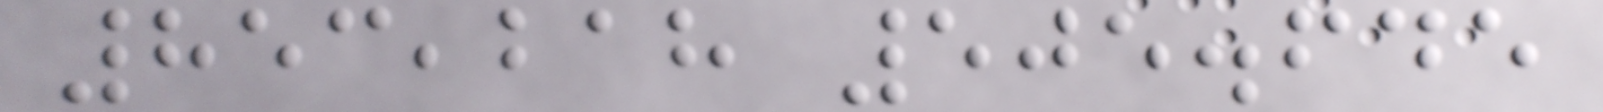853,218 505.645
